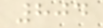804
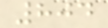804
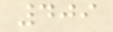409
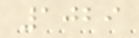1029
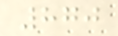870
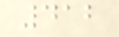412
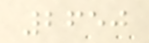2650
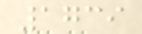1739
